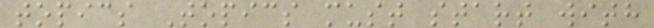topics Topics must start with
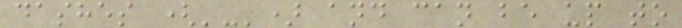dashes ('-') and can be up to
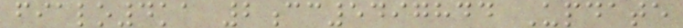fialo4ka 2cc5497844 Update
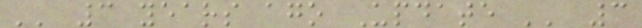'' 3 years ago Update '' 3
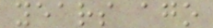years ago
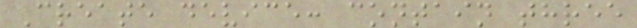Create device: contain three
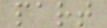part
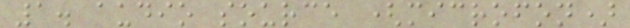1. audio source (microfon)
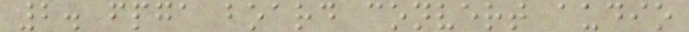2. fpga board convert audio
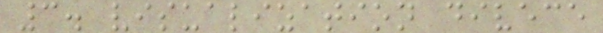3. visualization divece
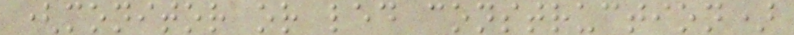(monitor or led construction)
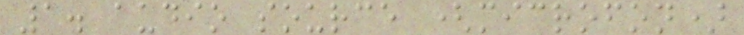1. audio source (microfon)
